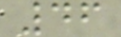46
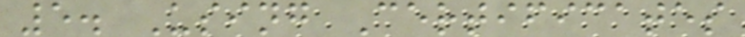5. Using Certificates
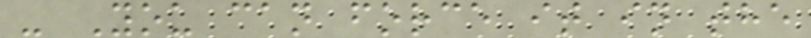- You can force it in the
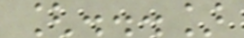[...]
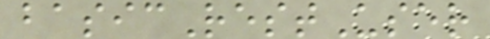basicRestUser
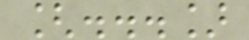[...]
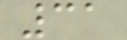31
